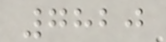7820
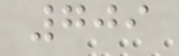709
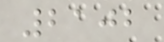2102
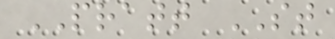PRATT ST
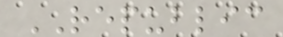REPUBLIC
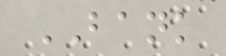BANK
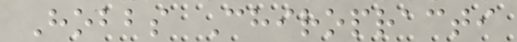Hobbs Chiropracti
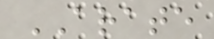ARATE
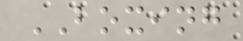BOXING
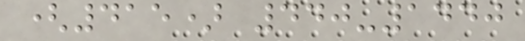(415) 440-1440
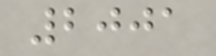2001
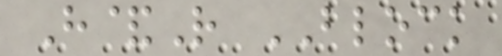H&R BLOCK
